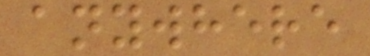anywhere
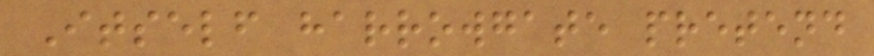Itself harrowgate pretend
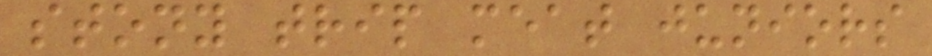stony trip meat juniors
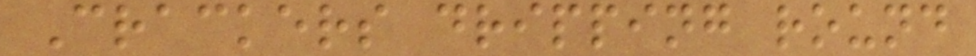Crackers dripping round
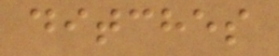ditches
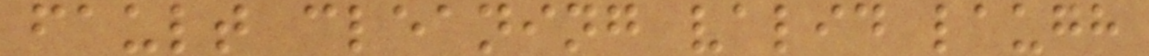fault cleaning valid laugh
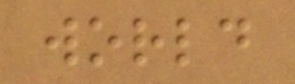world
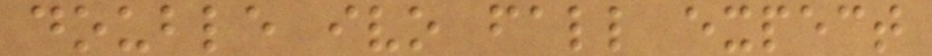double ivo fall expect
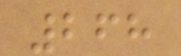268
